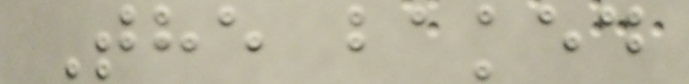The baked
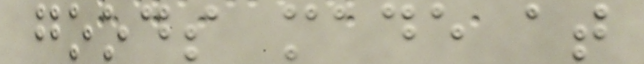goods made at
